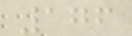176
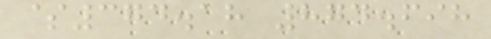$374.18 874.698
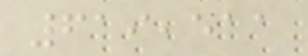619,511
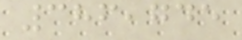386,745
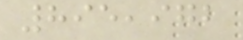895,972
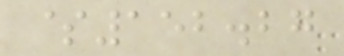$152.27
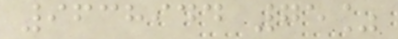9638944 75%
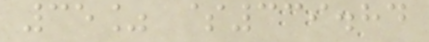35% $339.84
